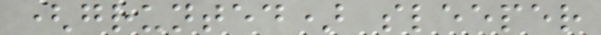(grunted) sleeper
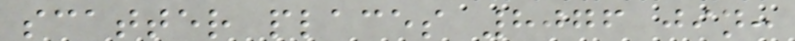scatter places 8076 jin:
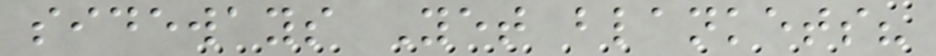sideways Yet blankets?
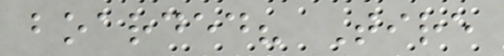boarded? Tire
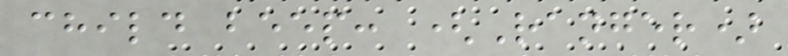child beep: (Ranger)
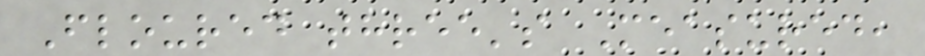Floured three's Measured,
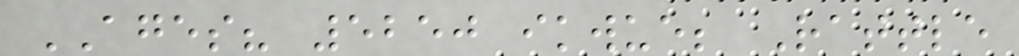AGES? 5250 ikwue; Rattle
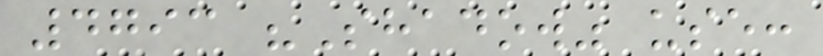4793 "Shadow" use:
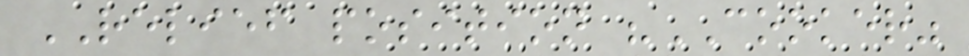RELIEF position "COOKER"
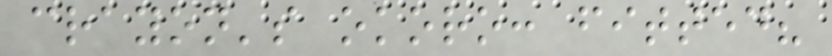crayon's okoro: fitted?
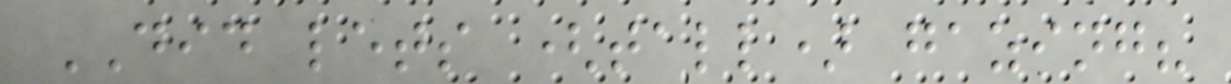DID lets (tall) gazing?
